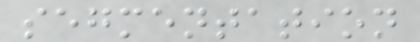segmentation
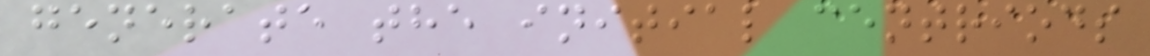generate the initial centriods
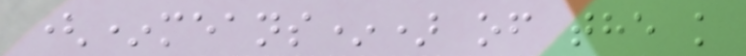(*means*) of the k
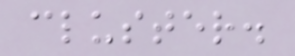cluster.
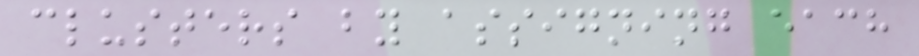clusters by assigning each
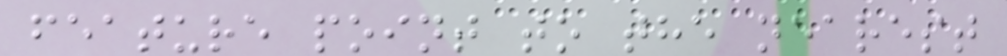feature point to the nearest
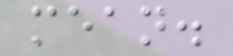mean.
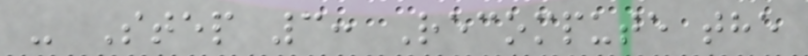- Step 3: Recompute the
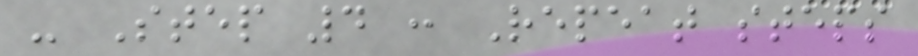- Step 4 : Repeat steps
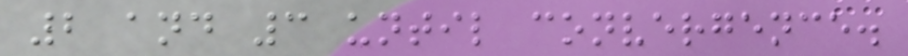2 and 3 until convergence.
